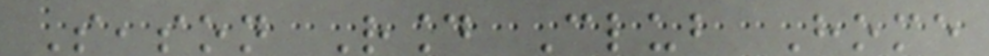Season Round Club Home
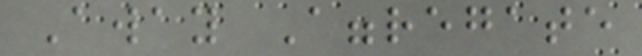Away Aggregate
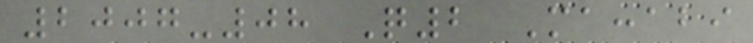2007-08 Q2 Maccabi
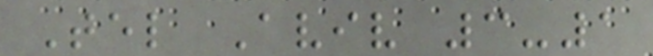Tel Aviv 3-1
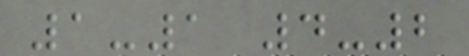1-1 4-2
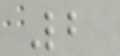2
